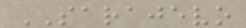SARAJEVO
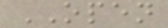OPEN
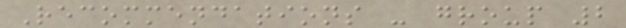Recommendations - group 2
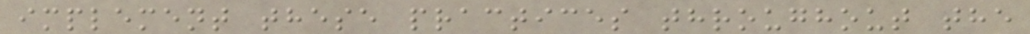implement these practices throughout the
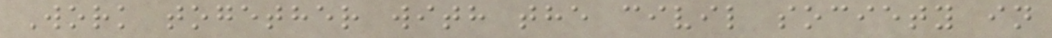Work together with the civil society in
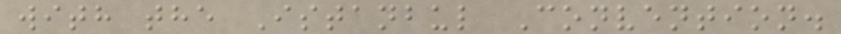with the Istanbul Convention.
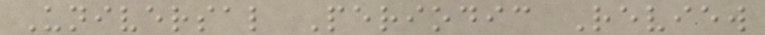Universal Periodic Review
